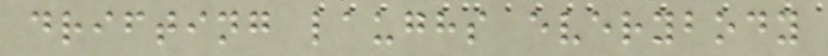drifting laughs everybody
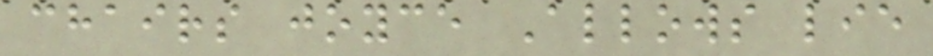chairs joyce Allows lie
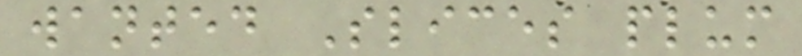wanted Slices plum
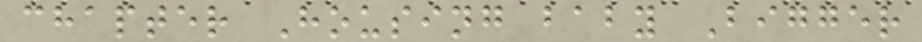chapter Housing baby Bigger
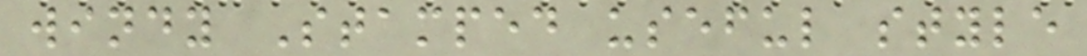windy Stamped useful style
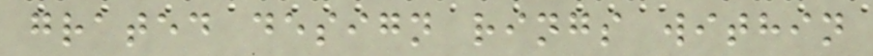grated design rings within
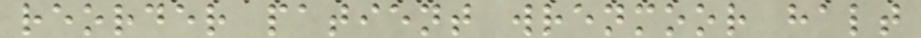reorder patient wrenmoor halt
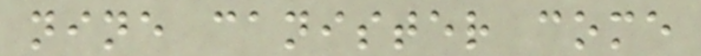nine canister come
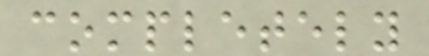completely
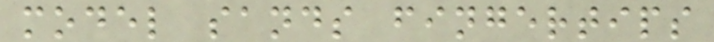model sands fingertips
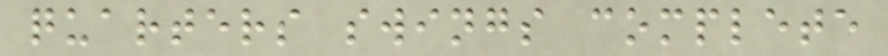quarters swings complete
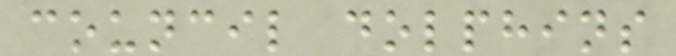council dolphins
